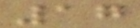17
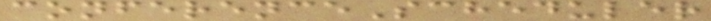conferenceScheduler
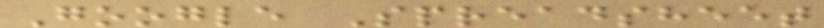Google Spreadsheet
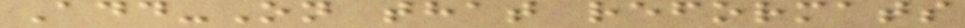Add-On that reformats
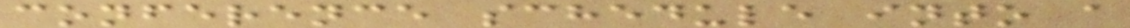conference schedule into a
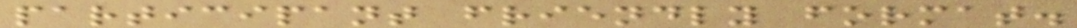participant friendly format.
